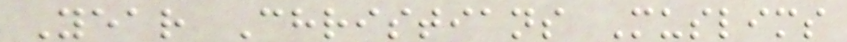Year Christians Muslims
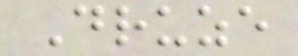Druze
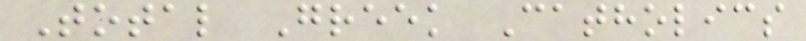Total Greek Catholics
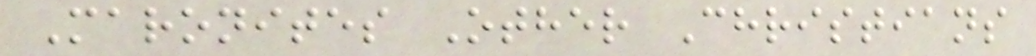Maronites Other Christians
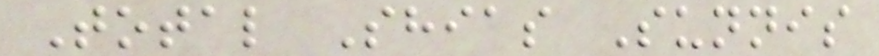Total Shias Sunnis
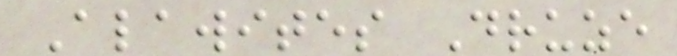Alawites Druze
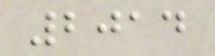2014
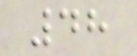48
